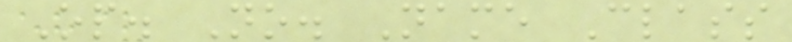Op. No. Name Class
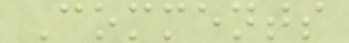Comments
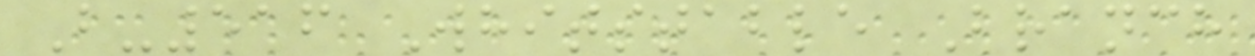B-516 Whitstable Branch
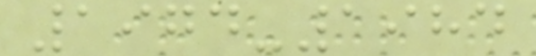1974-1984
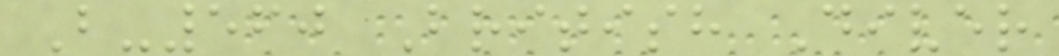B-560 British Diver
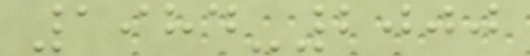1984-2000
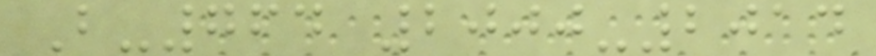B-764 2000-2014
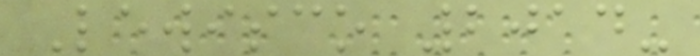Lewisco 2014-
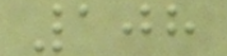108
